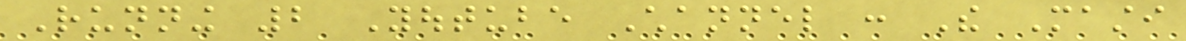Running 2 Youtube Channel : The Masti
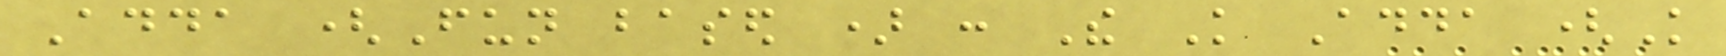Adda (Fun based ) : The Knowledge Adda (Knowledge
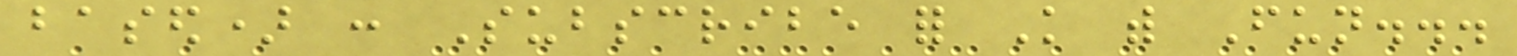based) : Subscribe for Knowledge with Fun...
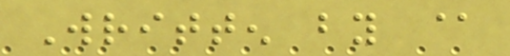Written by @
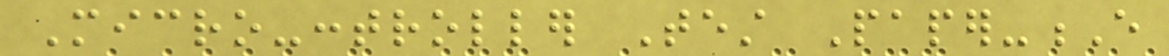Micro-controller Test Paper-E
